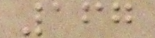167
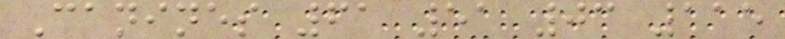Canines 61 51 03 115
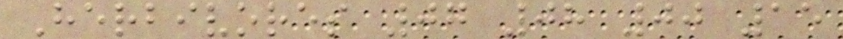Herbivores 07 08 00 15
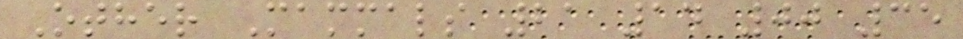Other Mammals 21 14 00 35
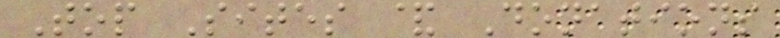Top Sites & Donations
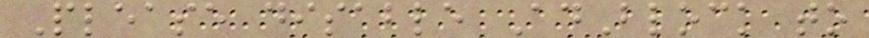Please disable AdBlock to
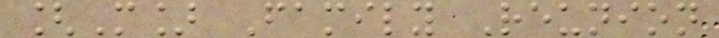[M] Family Reunion
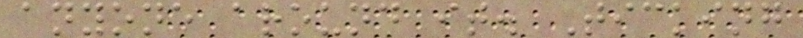anyone around it. Ticking
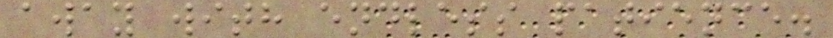away with endless patience.
